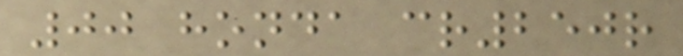00 honda cr250r
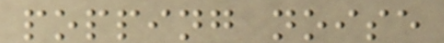popping noise
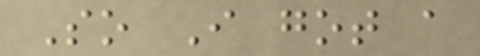So I got a
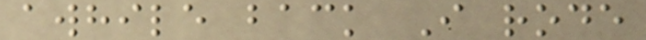awhile back I rode
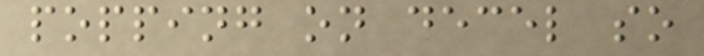popping on decel so
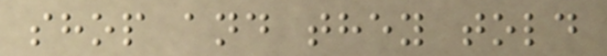shop and they told
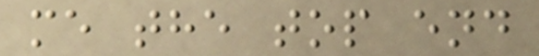me the top end
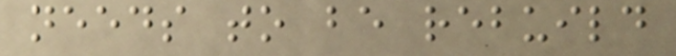needs to be rebuild
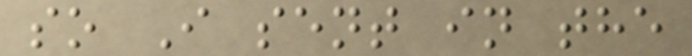so I sent in the
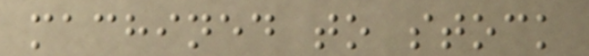machined to stock
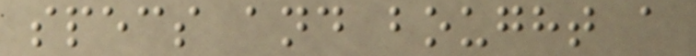specs and bought a
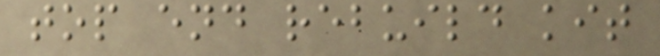top end rebuild kit
